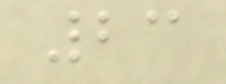23
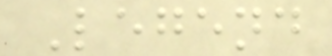Legend
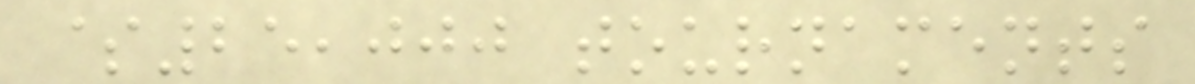$25,000 tournaments
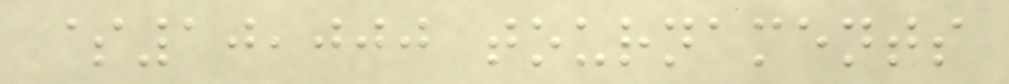$10,000 tournaments
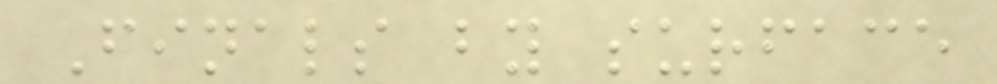Finals by surface
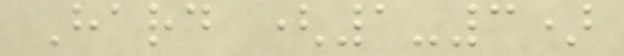Hard (1-3)
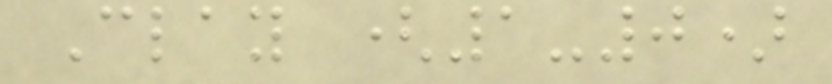Clay (1-0)
